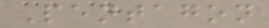Pentagon
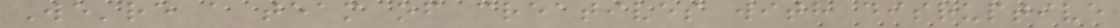We're a team of creatives with disruptive
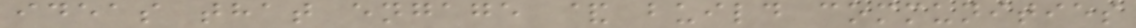ideas that engage & build communities
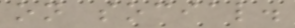on social.
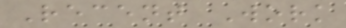Recent Work
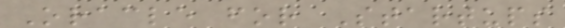Oracle for Startups
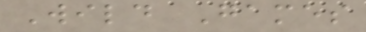Wild Games
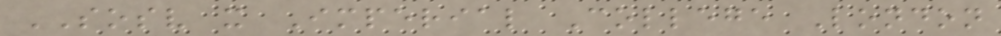SOSV x Imperial College London
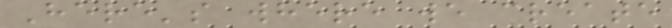Here's where we create
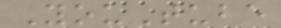YouTube
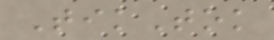TikTok
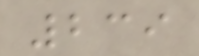239
